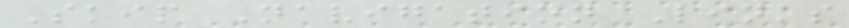Skip Navigation Links
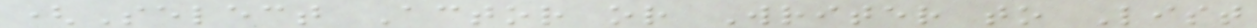(Select Actor or Writer to List
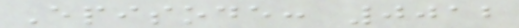Episode: 0012
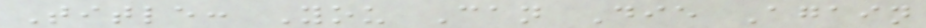Title: You Can Die Again
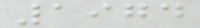1974
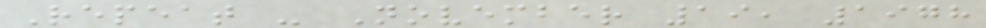Repeat - November 19, 1978
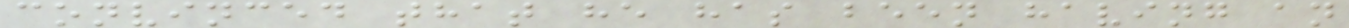convinced that he has been having an
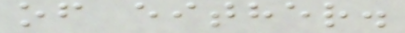of either.
